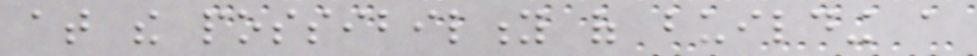at the possibility of building a
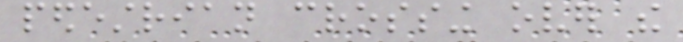pedestrian crossing over the
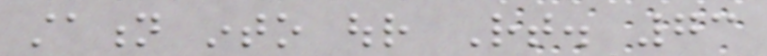station into our Rt. 73
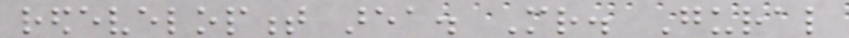redevelopment area. Mr. Gural
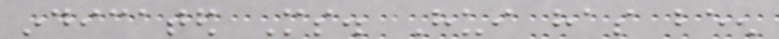indicated Ms. Hui has been
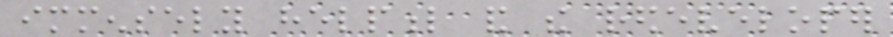immensely helpful and the redeveloper
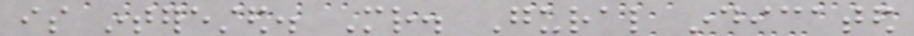is interested. Mr. Gural indicated
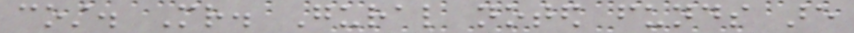cost. Mr. Gural noted funds are
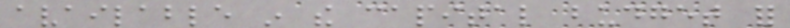available in the capital budget for
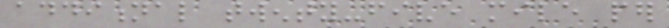additional twenty-five mile per
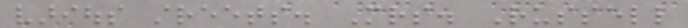various streets. Mrs. Russell
